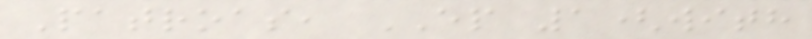Patroas, EP 1(with
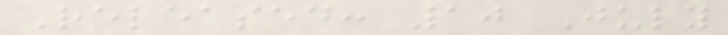Released: 10 July
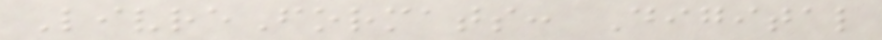LivreFormats: Digital
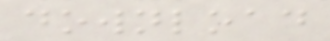download
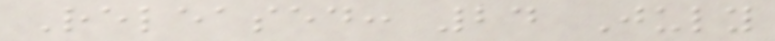Released: 24 July
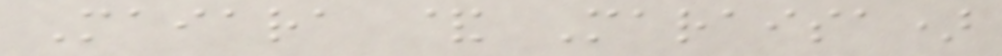Maiara & Maraisa)
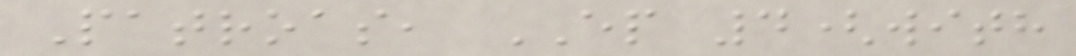Patroas, EP 4(with
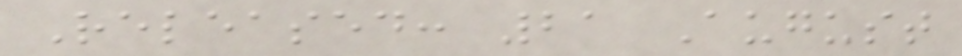Released: 21 August
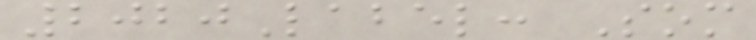2020Label: Som
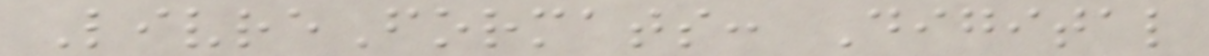LivreFormats: Digital
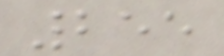255
